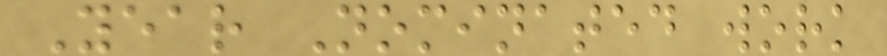Year Nominated work
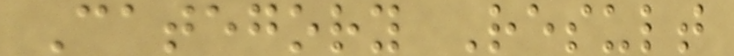Category Result
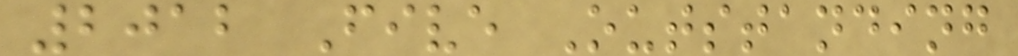2012 Five Outstanding
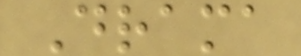Drama
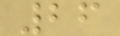26
